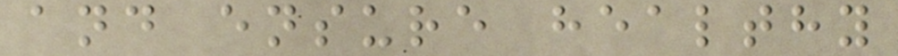and ensure healthy
